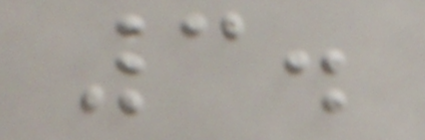3.
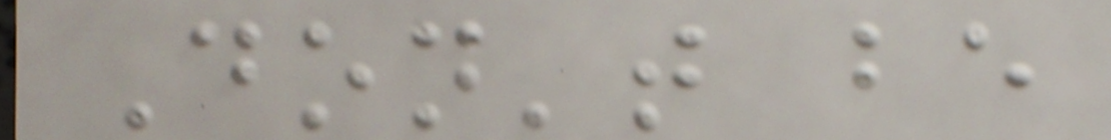Don't be
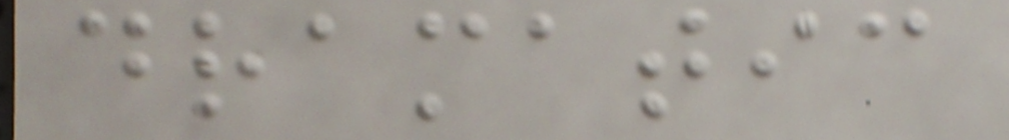dramatic
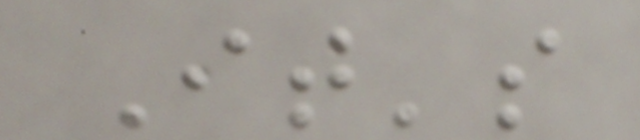It's
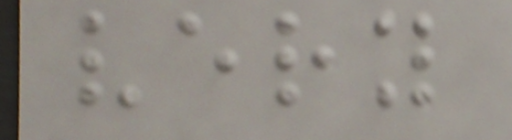very
